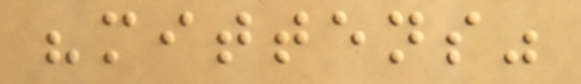"mittens"
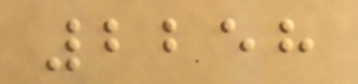2258
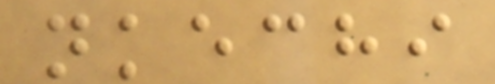nkechi
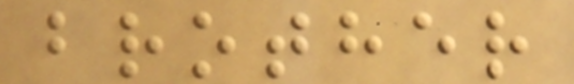brother
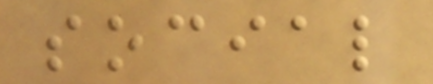social
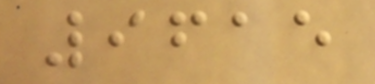9615
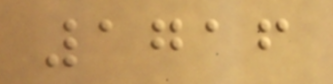1716
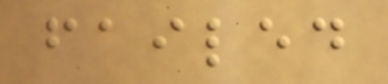failed
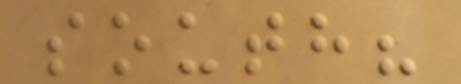south?
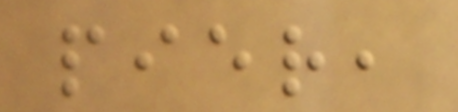pier,
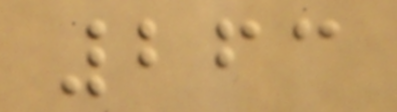263
